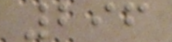296
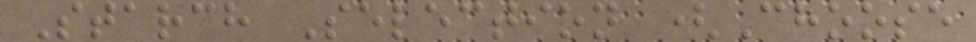Starch Selection (Choose
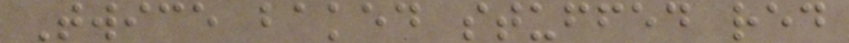Twice baked stuffed red
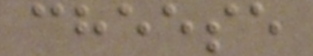cheese
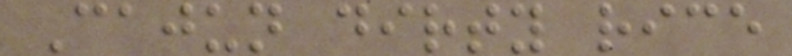Cajun dirty rice
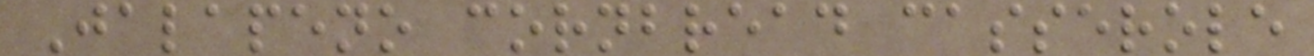Jalapeno cornbread casserole
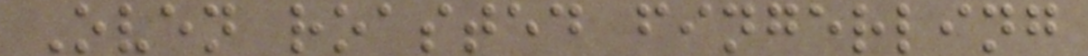Oven roasted fingerling
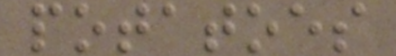potatoes
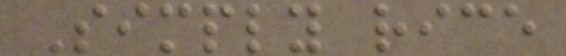Simply rice
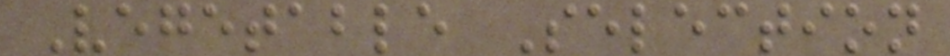Vegetable Selection
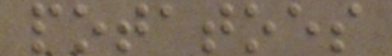potatoes
